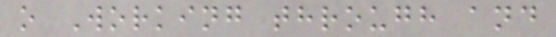o Working through and
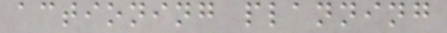actioning planning
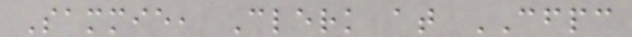Sammie, Clerk at CFPC
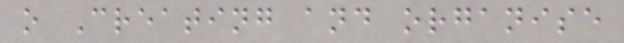o Creating and organise
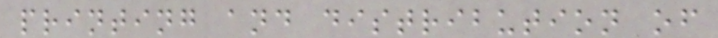printing and distribution of
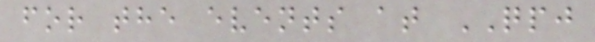for the events at QPJ
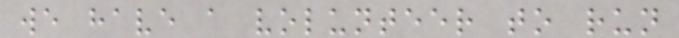we have a volunteer to run
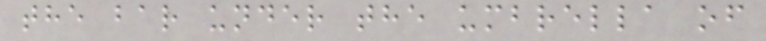the bar under the umbrella of
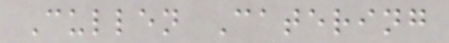Cullen Catering
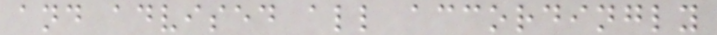and advised all accordingly
